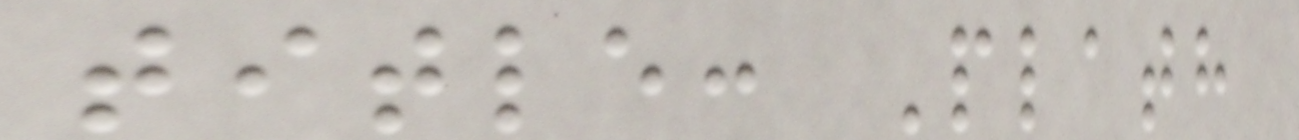title: Plath
